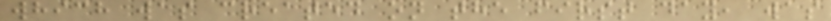which was created on the first day, was
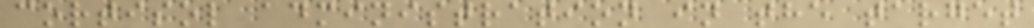cortisol administration in the target
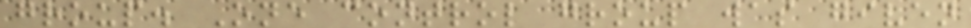group. One control group was given
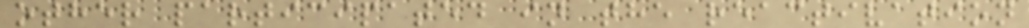other participated in the reactivation
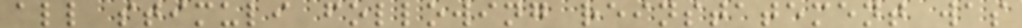all stimuli following reinstatement was
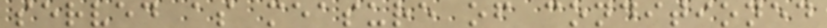served as measure of conditioned
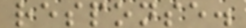response.
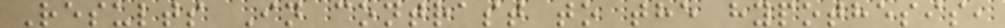Results In contrast to the hypothesis,
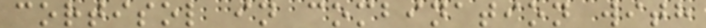cortisol in combination with
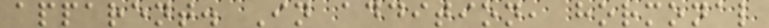apparent. In addition, hormonal
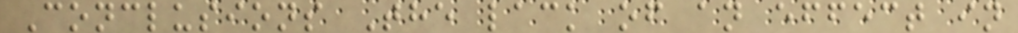Conclusions The lack of an effect in
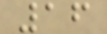16
